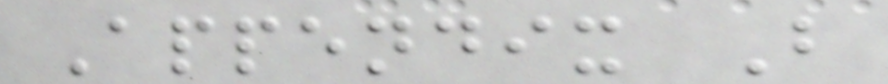Appendix B
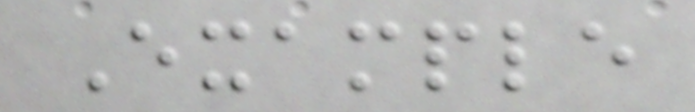Example
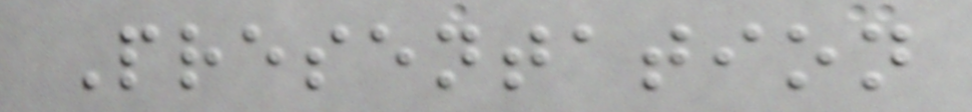Presentation
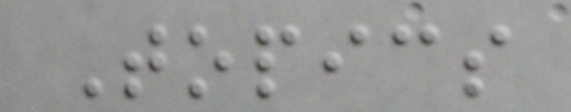Topics
